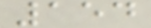154
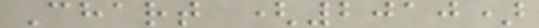Chart (2010)
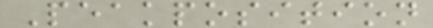Peakposition
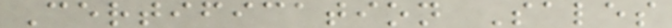Certification Sales
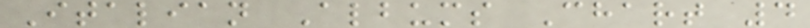Italian Albums Chart 4
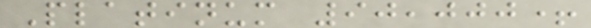Platinum 90,000+
